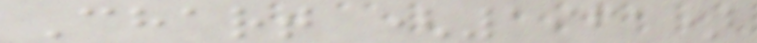Chart (1961)
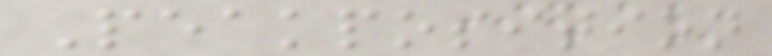Peakposition
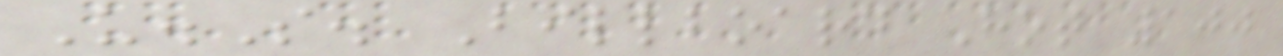U.S. Billboard Hot 100
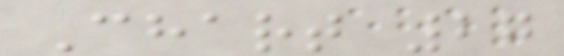Chart 27
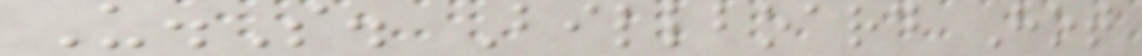U.S. Billboard Hot
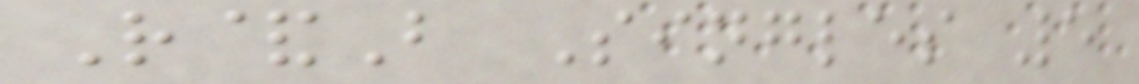R&B Singles 5
